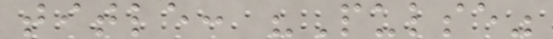title: "Pulse"
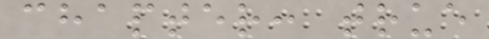chapter: true
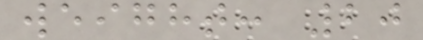weight: 20
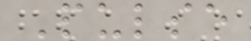Pulse
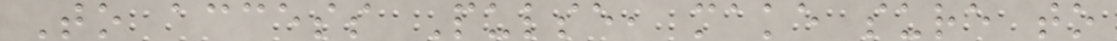To access Pulse, make sure to
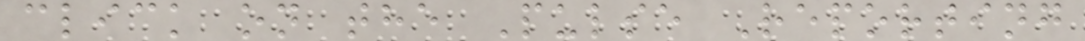click on the Pulse Reporting
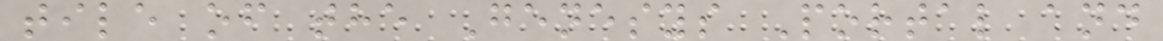tile of the Genesys Portal and
